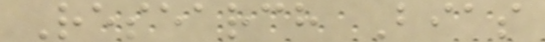Research Bias
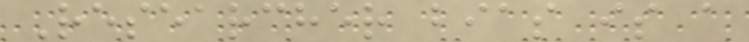Researcher bias is a
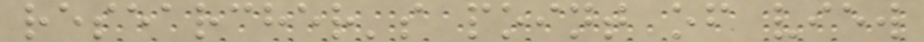researcher's point of view
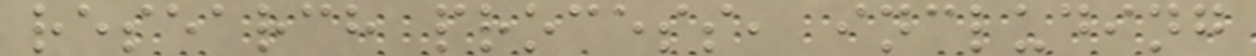research process, including
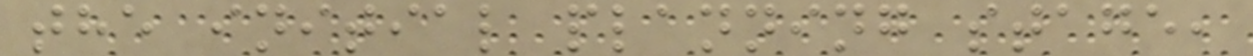the initial planning stage,
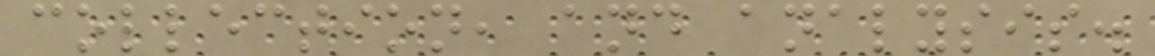collection, and analysis.
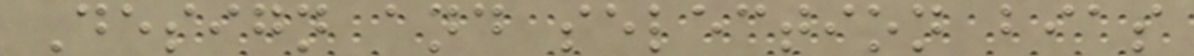Design and selection bias
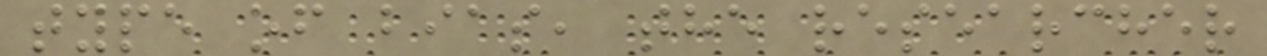type of bias, the researcher
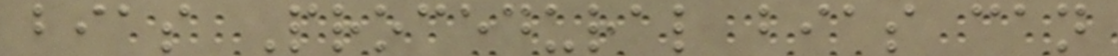bias Procedural bias can
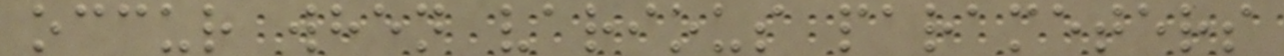occur when various parameters
